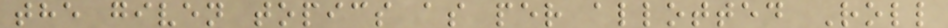the given topics as per allotted Roll
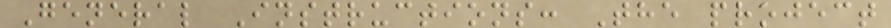General Instructions: The project
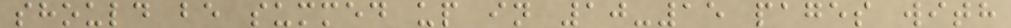should be summed up in 10-15 pages with
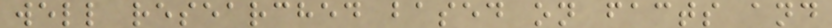well researched based on facts and
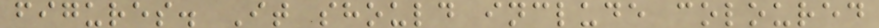figures. It should include coloured
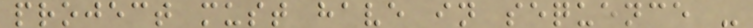project must have in sequence -
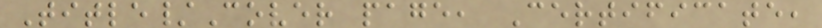Title/Cover page, Certificate,
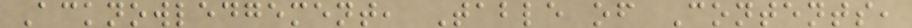Acknowledgement, Table of Contents,
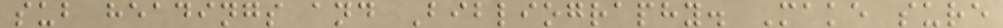sub headings and Bibliography. Make sure
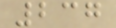237
